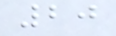20
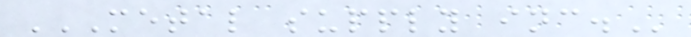METAL SUPPLY INC.
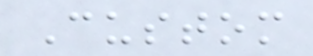Custom
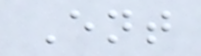Ent
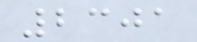2301
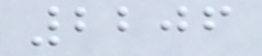2206
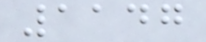1147
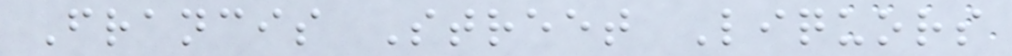Francis Street Liquors
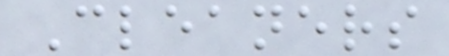Cleaners
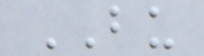BU
